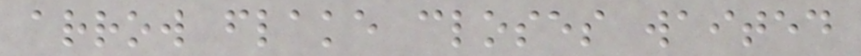arrow flake closes waited
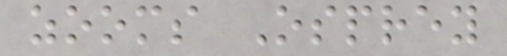zooms Osprey
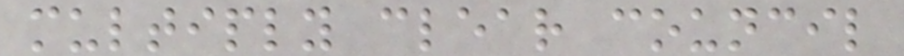multiply clear council
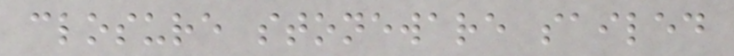closure stoneware sailed
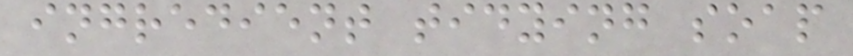ingredient tidying soap
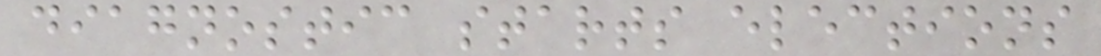diagnostic starts elections
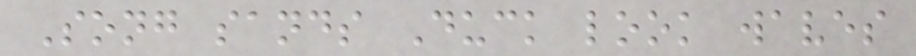Song sands Duck look waves
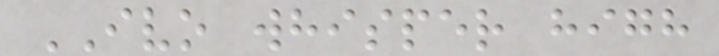IVO whisper high
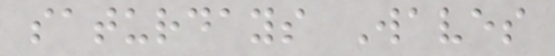saturdays Waves
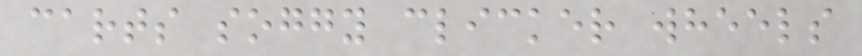carts soggy clicker wheels
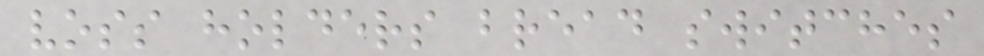voss holders bread switches
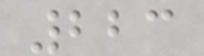223
